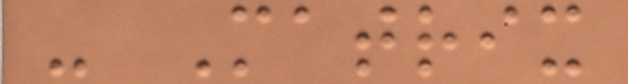- Matrix
